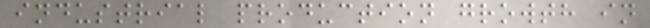industrial production growth in
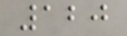120
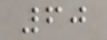60
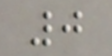0
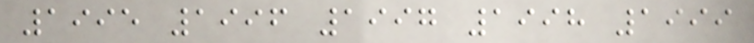1995 1996 1997 1998 1999
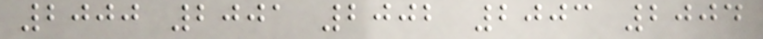2000 2001 2002 2003 2004
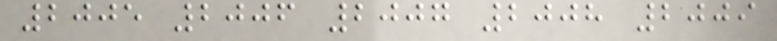2005 2006 2007 2008 2009
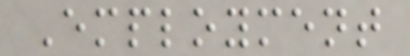Employment
